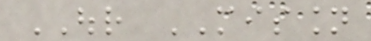OUR MISSION
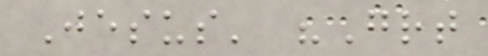Jesus' "Great
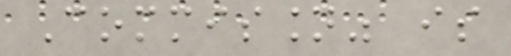Commission" is
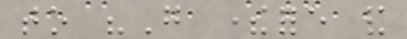to "Go therefore and
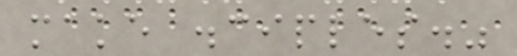make disciples."
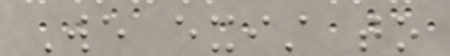We exist to
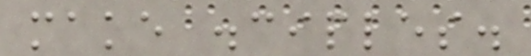make disciples.
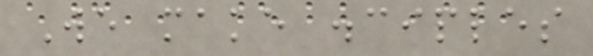We make disciples
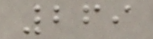269
